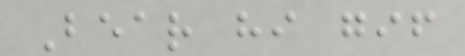Bear hi gif
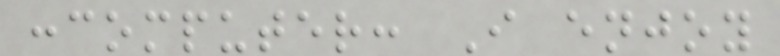:computer: I enjoy
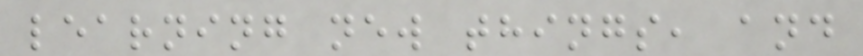learning new things, and
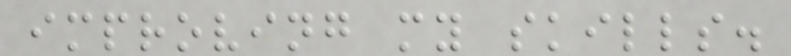improving my skills.
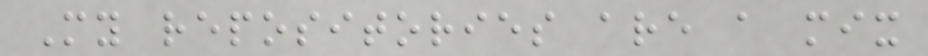My repositories are a mix
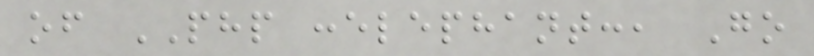of PHP :elephant:, Go
